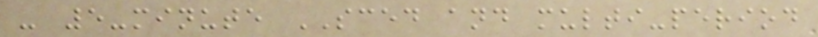- 5-minute SCED and multi-period
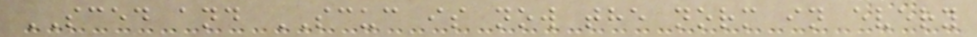SCED and SCUC is now the norm in every
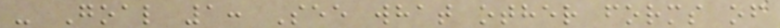- Goal 1: See what other forms of
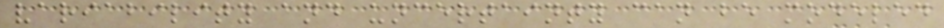variability and uncertainty can be modeled
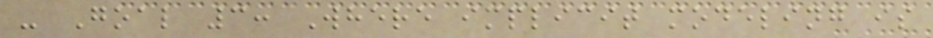- Goal 3: Where implicit modeling is
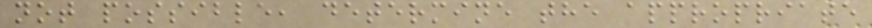not possible, determine the appropriate
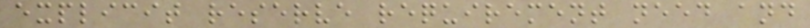explicit reserve requirement need and
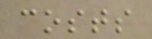costs
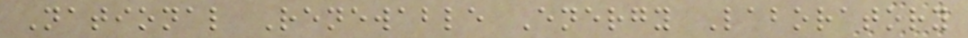National Renewable Energy Laboratory
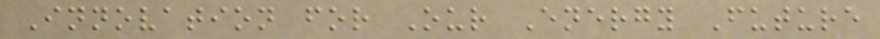Innovation for Our Energy Future
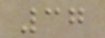37
